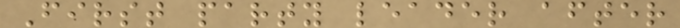First party leader after
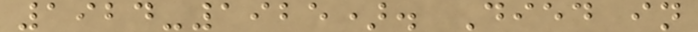1924-1925). Died in
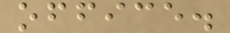office.
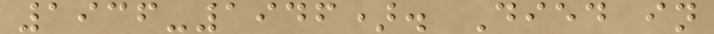1936-1946). Died in
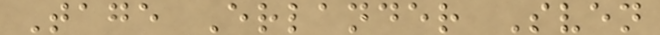Tage Erlander Sven
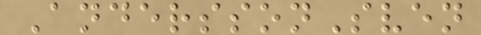AnderssonSven
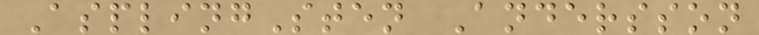AsplingSten Andersson
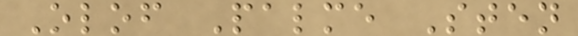Olof Palme Sten
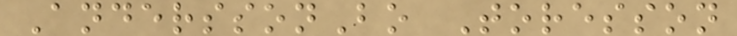AnderssonBo Toresson
